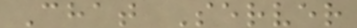Chat Server
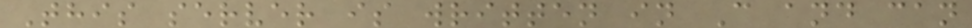This server is written in C and can
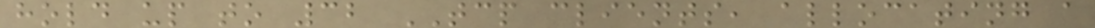hold up to 32 TCP clients, allocating a
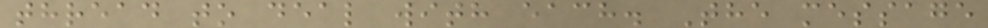thread to deal with each. The message
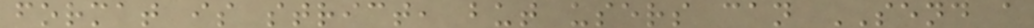format is strict, but users can SEND a
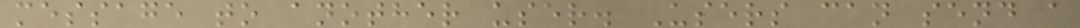message to another user. Users can send a
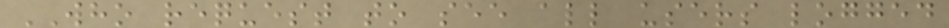WHO request to see all users logged
